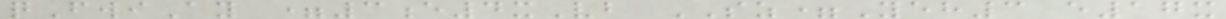qFwiAy =3e4xVb SZ=Yeh3 e17x
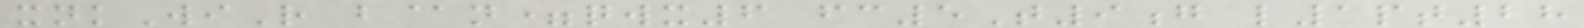xnkWiR b@n=qwx6 fc5T9g l1pt28
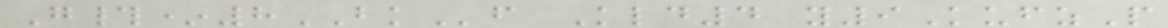G#*8BKf Kld4 y9KufzP
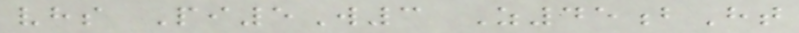vhs Pi5W3 Z45bHt
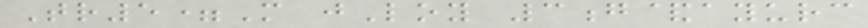Tr5=M jLoy 3g&ayurc
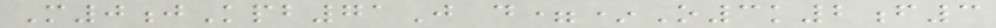M0jKpb71J d=*O3k2f3
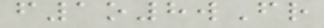f1o8wFr
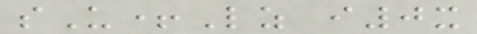sU+Lz i0x
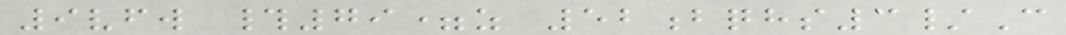9vfw #79=z 52bqhs3/C
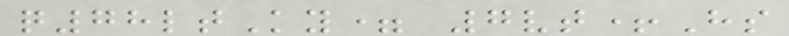q78ltKy= 7vt+Hs
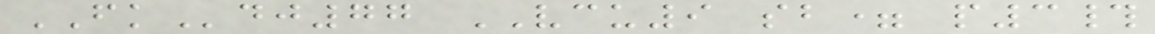FKdj77 VCU9 sb= p3#
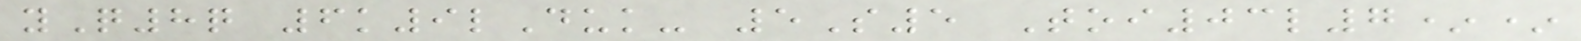yQ8q 6k9lDuk- 5S5 Toi03l7**
